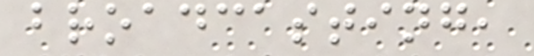broadcasting,
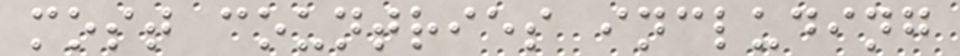most countries including
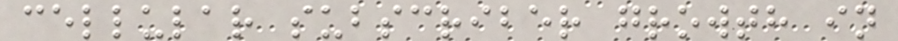cellular subscriber growth in
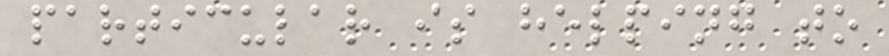particular is helping to
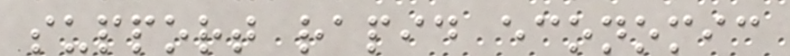support rapid economic
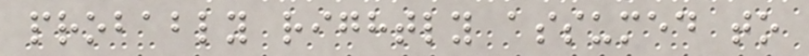probably rightly assumed to
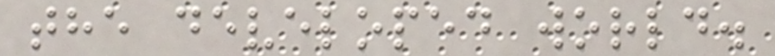the developed world.
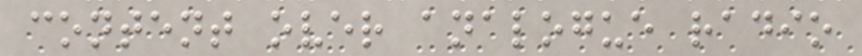content over analogue radio
